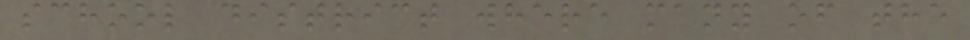school district where many of the
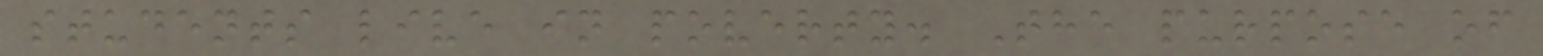students live in poverty. The purpose of
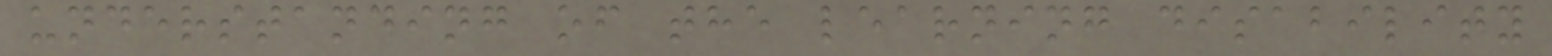understanding of the learning disability
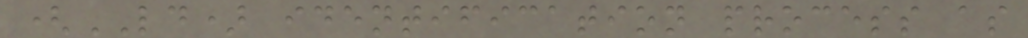(LD) identification process as
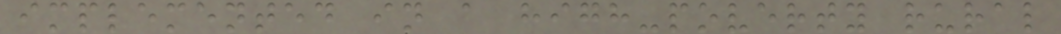implemented in a high-poverty rural
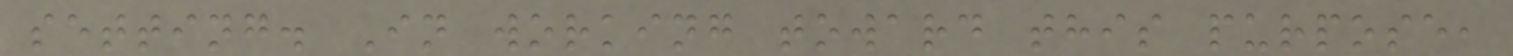setting. In working toward this purpose,
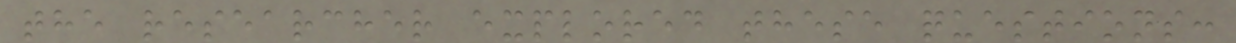the researcher explored these questions:
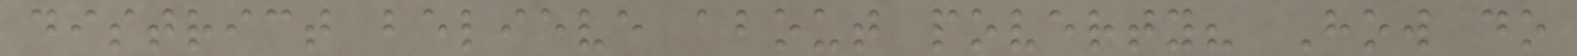district believe about poverty? How do
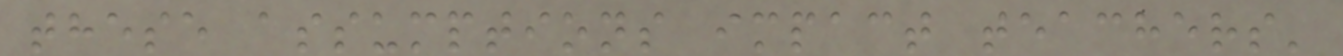these assumptions impact teachers'
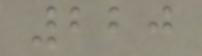220
